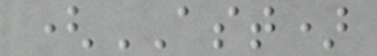(AST)
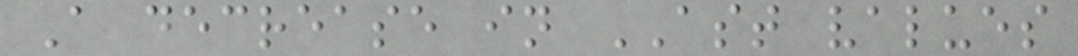A decrease in AST values
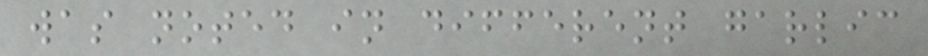was noted in different garlic
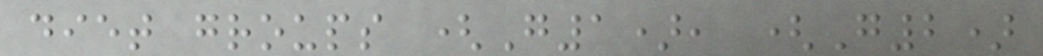diet groups (G1), (G2)
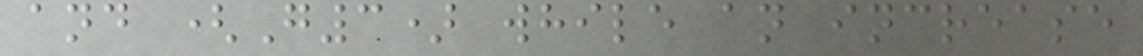and (G3) while an increase
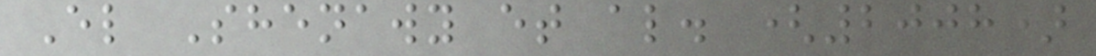El Shenawy et al. (2008)
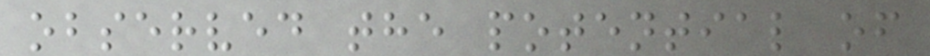observed the potential of
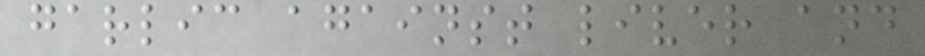garlic against liver and
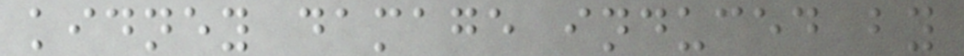kidney damage induced by
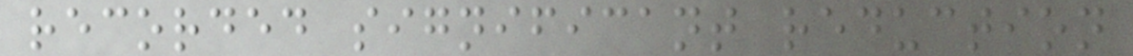recorded significant reduction
